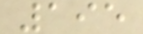195
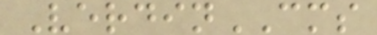VerdinCMS
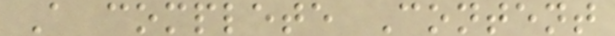A complete Content
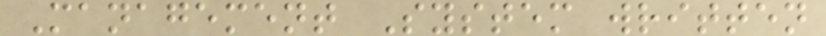Management System written
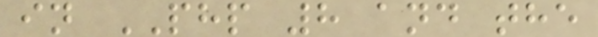in PHP 8 and the
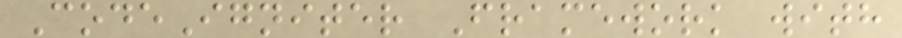CodeIgniter Framework with
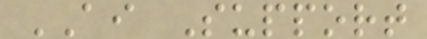AI Support
